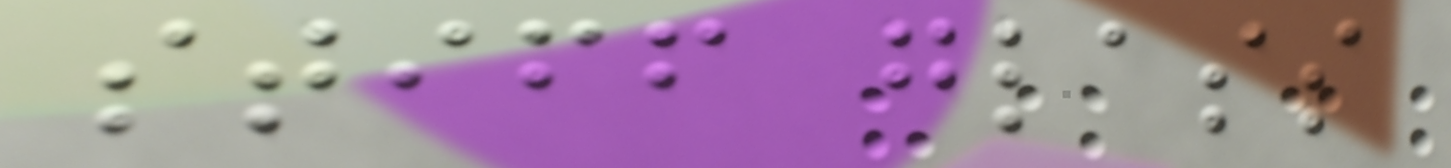stiff glass
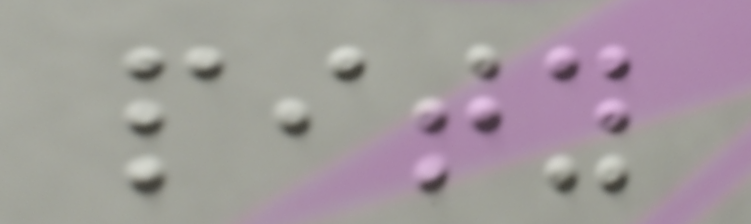pity
